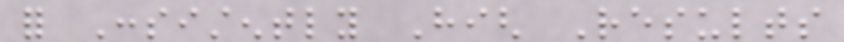for Consistently High Results
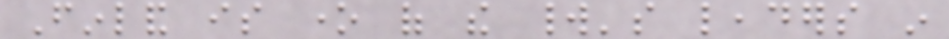Finland is one of the world's leaders in
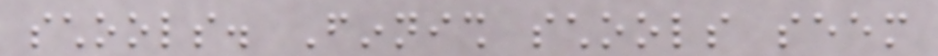schools. Finnish schools seem
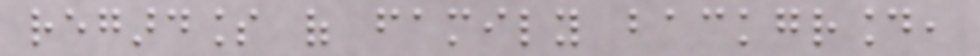regardless of family background,
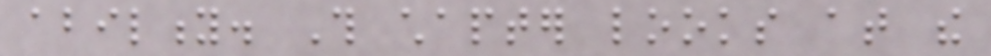ability. This chapter looks at the
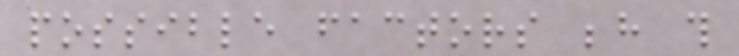possible factors behind this
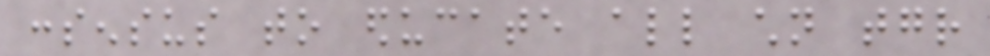consensus to educate all children together
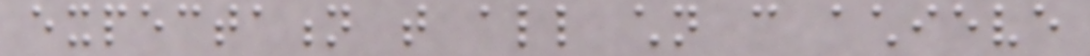expectation that all children can achieve
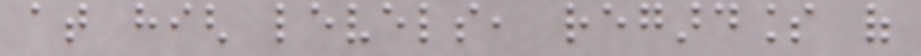at high levels, regardless of
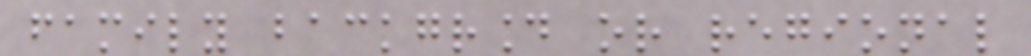family background or regional
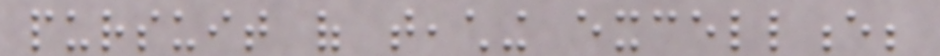pursuit of teaching excellence;
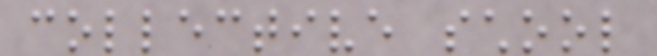collective school
